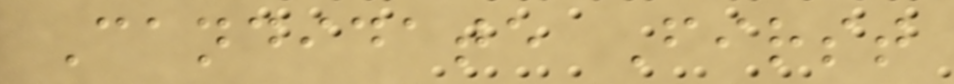Candidate First
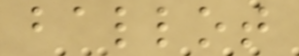ballot
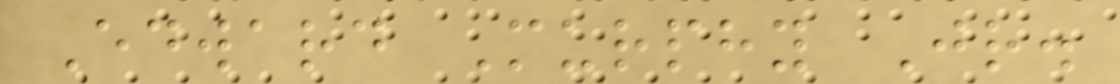Edward Murphy Jr.
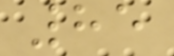85
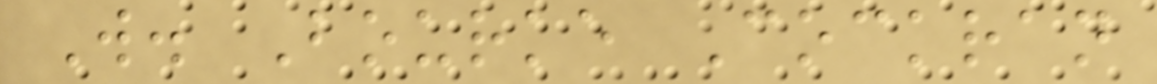W. Bourke Cockran
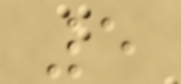5
